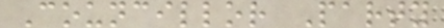Councillor Party
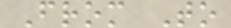From To
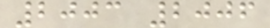2003 2006
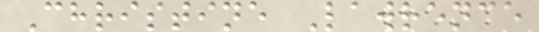Christine Lawrence
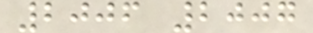2006 2007
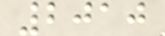2010
